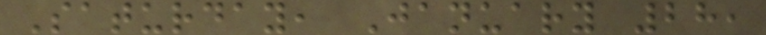Saturday, January 28,
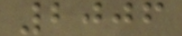2006
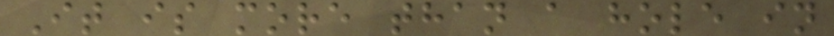It is more than a hole in
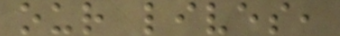our lives,
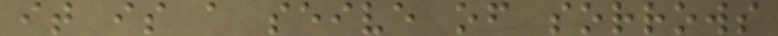it is a seive of sorrows
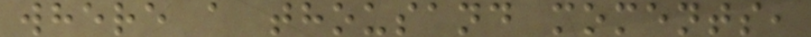where a thousand moments,
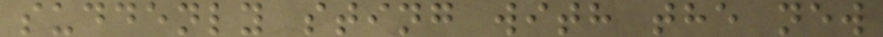suddenly sting with the new
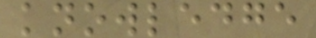knowledge
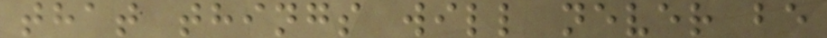that things will never be
